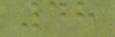48
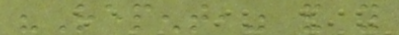"Repent," and you
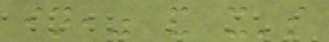in," and it's
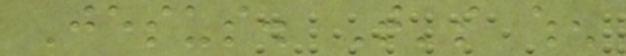Jesus. That's when
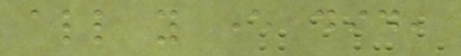all you ever did,
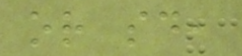or said,
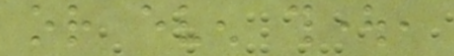or even thought,
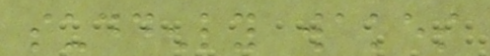suddenly wakes
